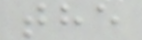the
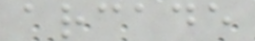arcade
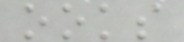ooks
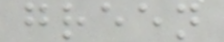green
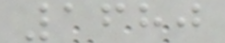1680
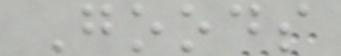Goods
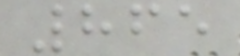865
